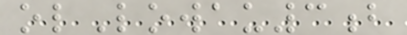olLowau3b
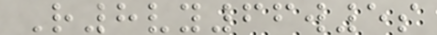R8vy66w5s
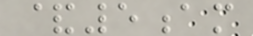&5am
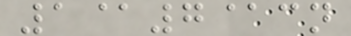1@7@cn
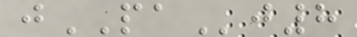jPAj8
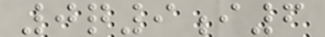0q9i6
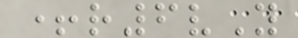+r6vY
